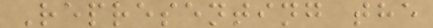Representing the
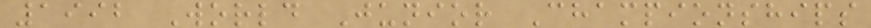1992 World Junior Championships
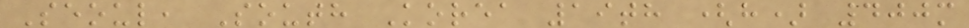Seoul, South Korea 19th (h) 400m
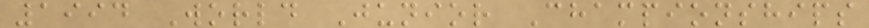1994 World Junior Championships
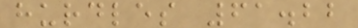hurdles 61.22
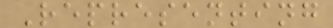Representing
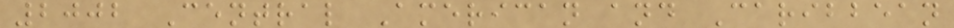2002 Central American and Caribbean
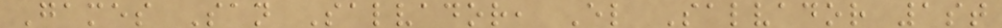Games San Salvador, El Salvador 1st
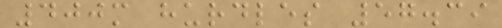400m hurdles 57.39
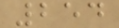254
